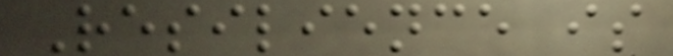Resilience is
